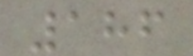186
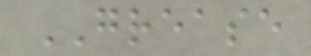GREASE
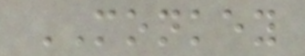MONKEY
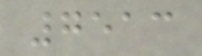7513
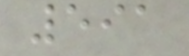591
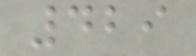429
